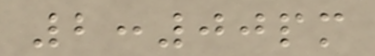2:00pm
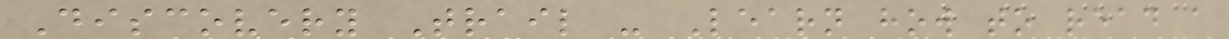Discovery Trail - Learn how to read a
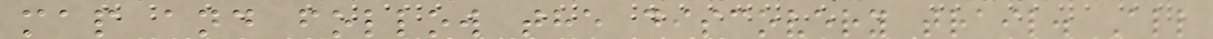map and follow the discovery trail. All
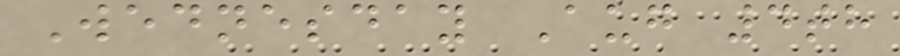Wednesday Aug 4th
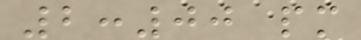2:00 pm
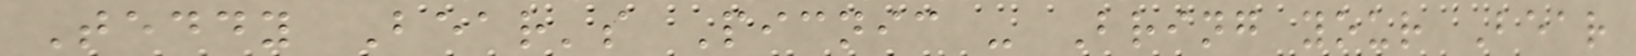Teddy Bear's Picnic - Bring your Bear
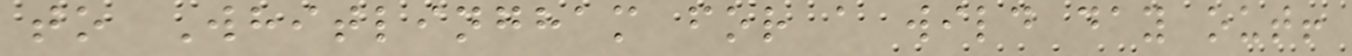to Whitlingham for a wild day out!
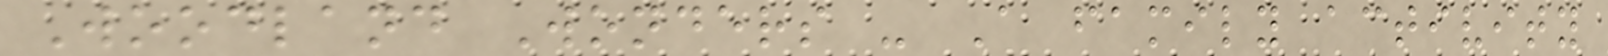Woodland Wonders - A family activity
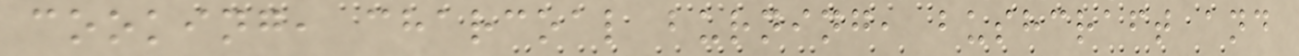cooking, charcoal burning, bushcraft and
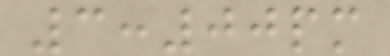3:00pm
